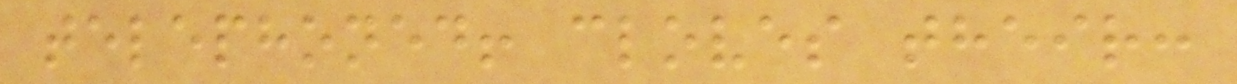telephoned! cloves their:
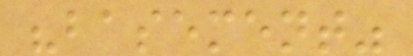"basement"
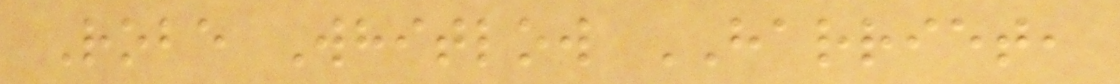Robe Whitlow HARRIET,
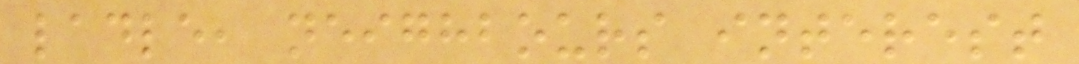ladle, neighbours interest
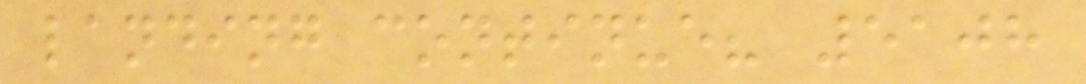landing continue? 5108
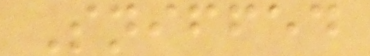Sniffed
